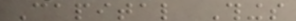Capital Things
